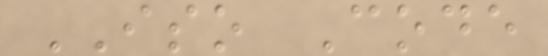ISO Code
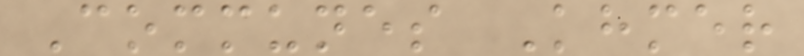Communes Khmer
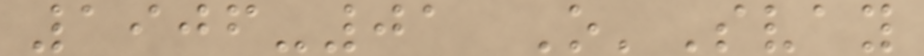1906-01 O'Svay
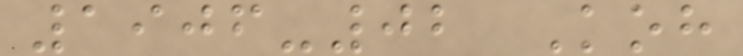1906-02 Koh
